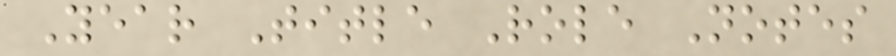Year Title Role Notes
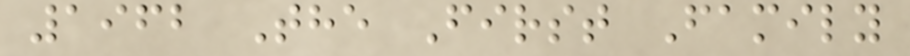1962 The First Family
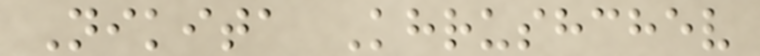Nikita Khrushchev
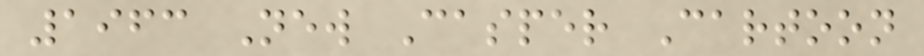1963 New Casper Cartoon
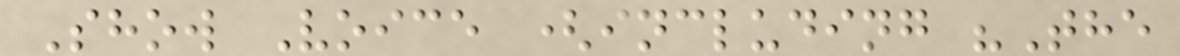Show Voice (including "The
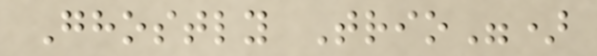Ghostly Trio")
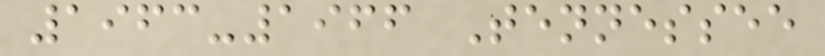1963-1966 Tennessee
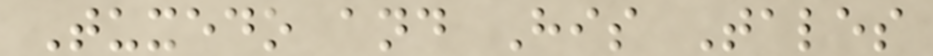Tuxedo and His Tales
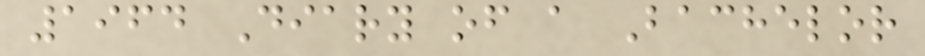1964 Diary of a Bachelor
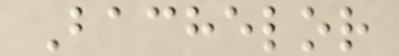Bachelor
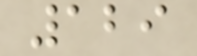129
